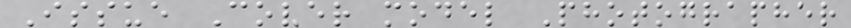Issue Cover model Photographer
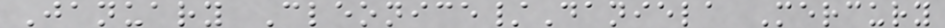January Cleonice/Daniela Mercury
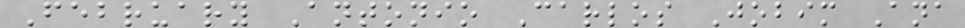February Antonio Carlos Jobim Ana
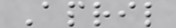April
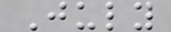July
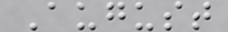August
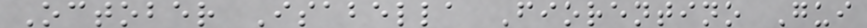October Isabella Fiorentino Gui
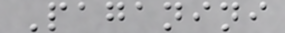Paganini
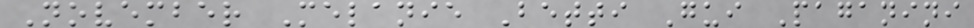November Melanie Betti Gui Paganini
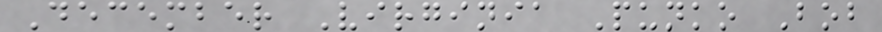December Virginia Punko Bob
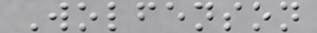Wolfenson
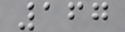167
